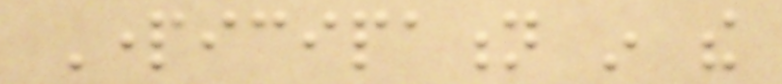Participation in the
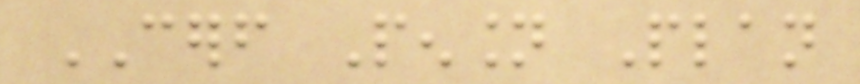CERF Pension Plan
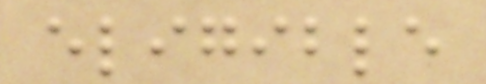eligible
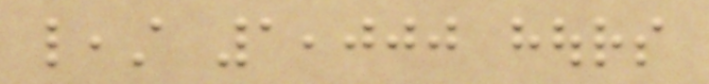least 1,000 hours
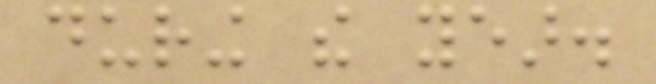during the year.
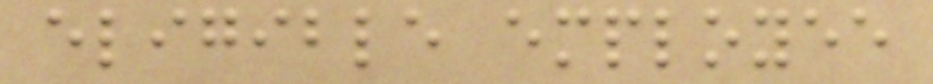eligible employee
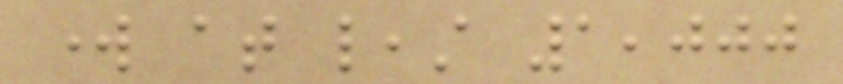work at least 1,000
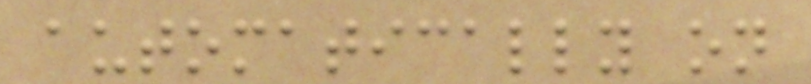automatically on
